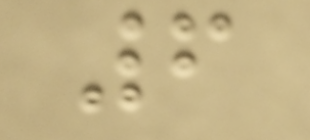6
